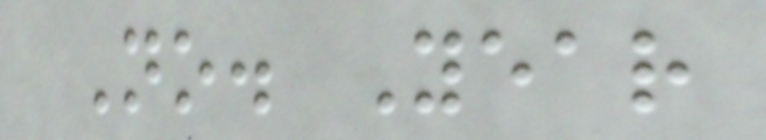No. Year
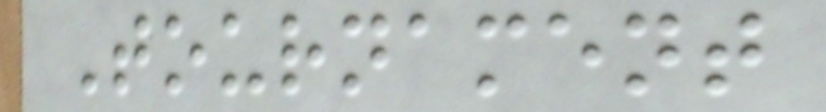Tournament
